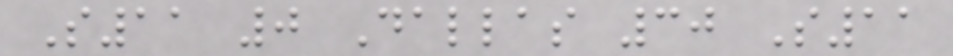S11 0 Dallas 30 S11
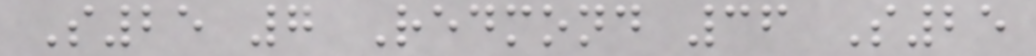S25 7 Redmond 36 S25
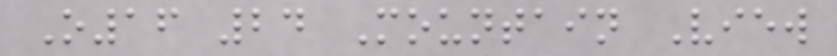O16 24 Mountain View
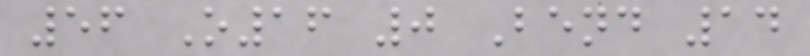56 O16 0 Bend 14
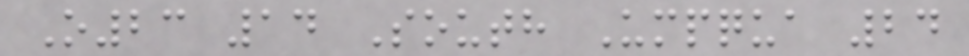O23 14 South Umpqua 24
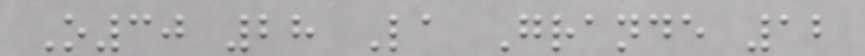O30 28 La Grande 12
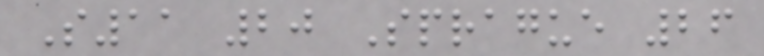S11 20 Sprague 26
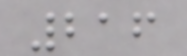216
